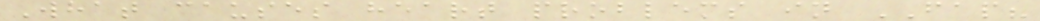What causes heart problems in FAP?
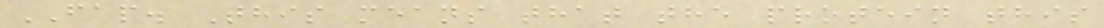FAP. This means that the protein this
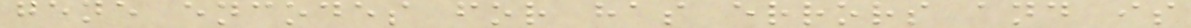gene encodes for has errors and is
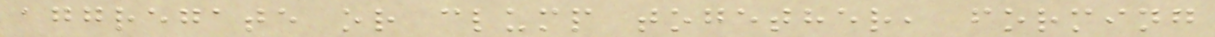aggregate or clump together, forming
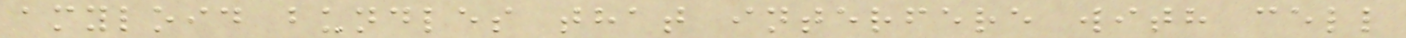amyloid bundles that interfere with cell
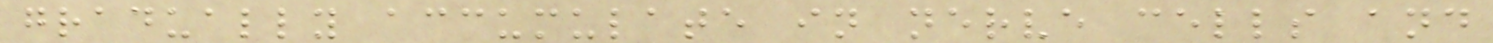gradually accumulate in nerve cells and
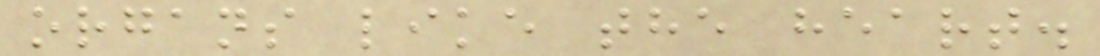organs like the heart.
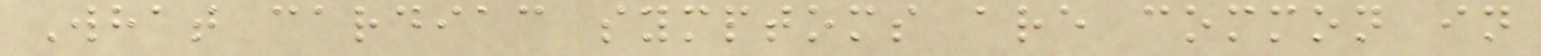What cardiac symptoms are common in
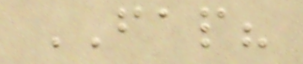FAP?
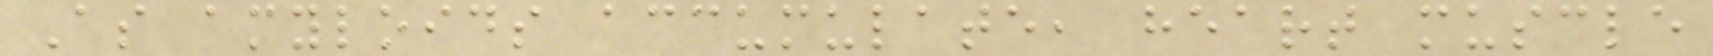As amyloids accumulate, heart muscle
